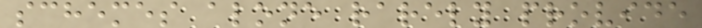schemes alone rarely provide
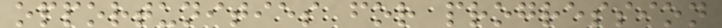opportunities for progression
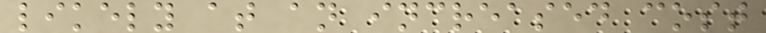likely at an increased cost
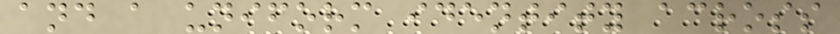and a uniform identity across
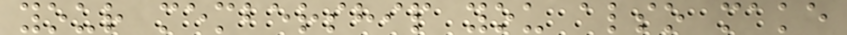your membership you also make
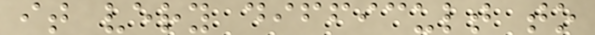it very difficult to
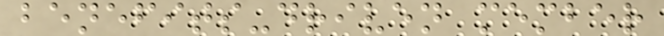benefits-driven member
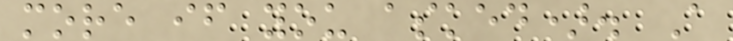more if you asked). A
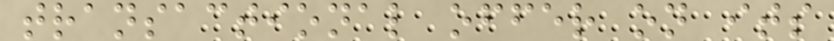transactional offer on its
